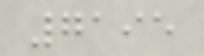7195
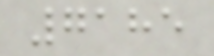7185
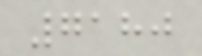7180
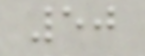50
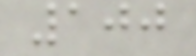100
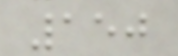150
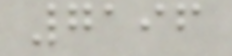7196
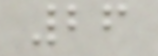26
